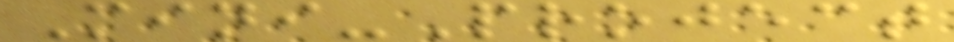Mini-Project
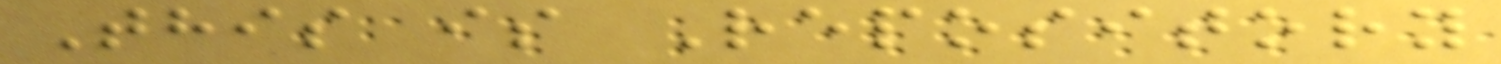This is Repository
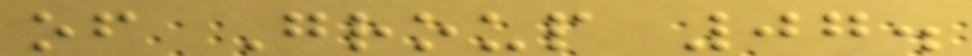of Group 07.
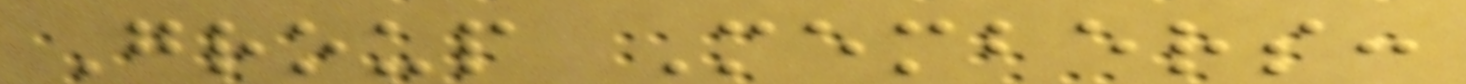Group Members:
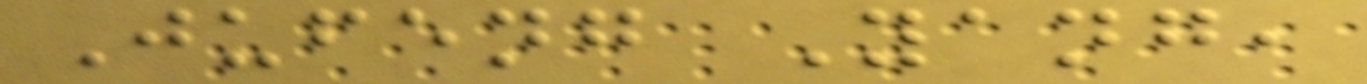Jufeng Yang,
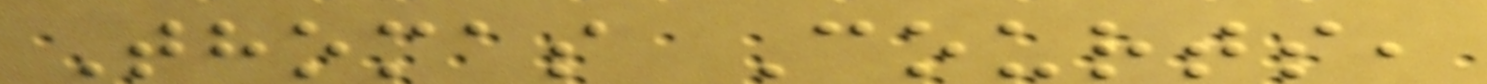Thomas Courts,
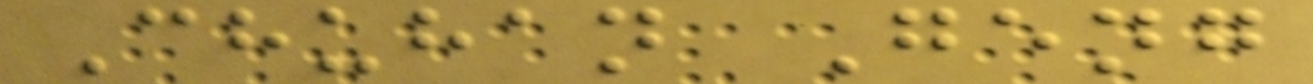Chuhan Geng
